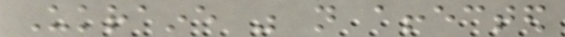Ukraine was not affected
